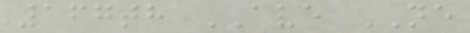167th AVE NE
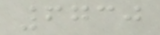6730
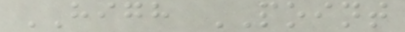HIGH POINT
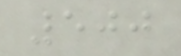500
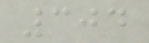304
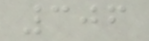306
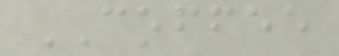COFFEE
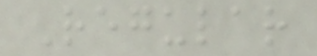Regular
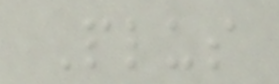Plus
